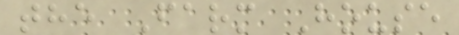the Farm House
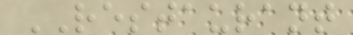RESTAURANT
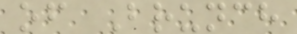of Brunch
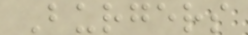Burgers
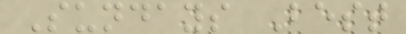Sundays Best
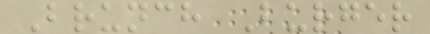Brunch Burger
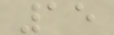15
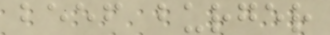beef burger
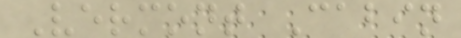Vermont Cabin
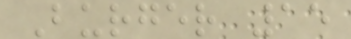Burger 15
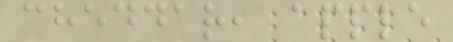cheddar, apple
